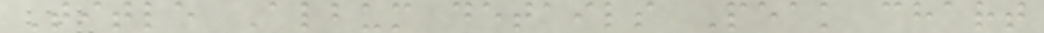Title Album details Peak chart
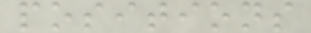positions
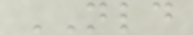NLD
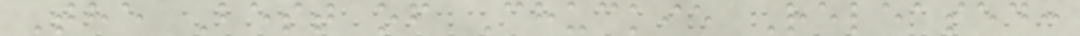The Best of Chuckie Released:
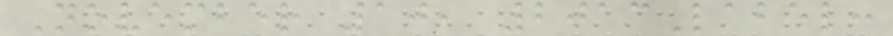November 10, 2013Label:
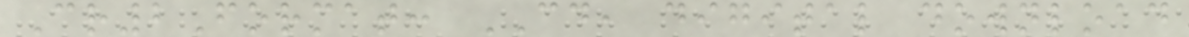Cr2Format: CD, digital download
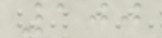100
